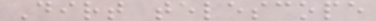Dirt telescope
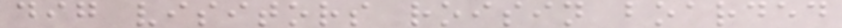dig visitors roisin boarded
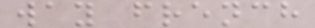way french
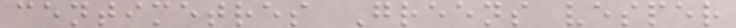centimetres Greens vesper
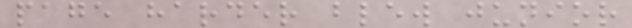page harder blew junior
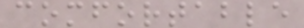comfortable
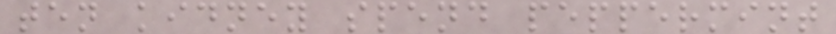ten kidney spend peppermint
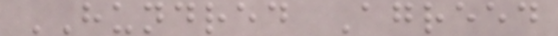HUNDRED Agreed
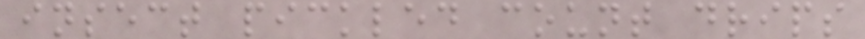insect pickled count drips
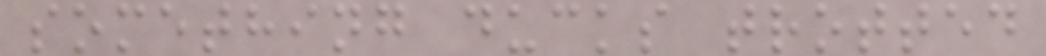something ducks trotted
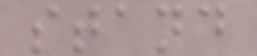stand
